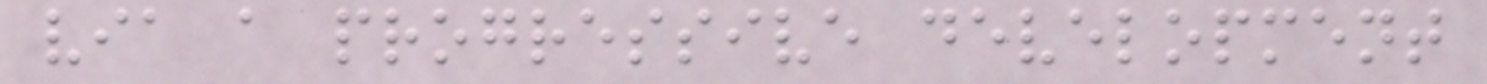via a progressive development
